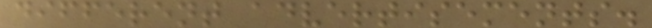different advertisements.
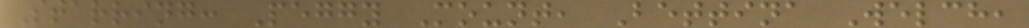Starring: Peggy Mount, Bettina Welch,
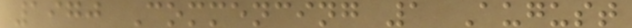1970 Commencing 1 August
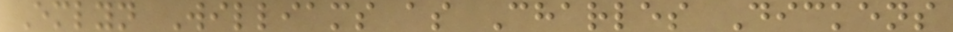Emlyn Williams as Charles Dickens
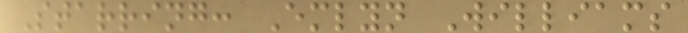Starring: Emlyn Williams
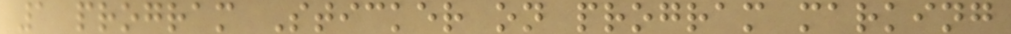1 program Sticker on program marking
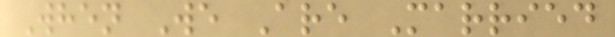When We Are Married
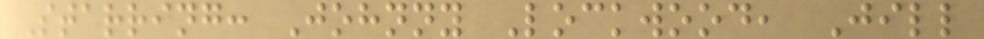Starring: Johnny Lockwood, Jill
